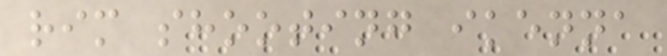rim shooting ikenna
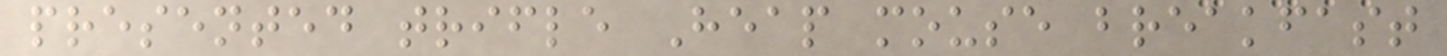presented trifle Heap mouse breakfast
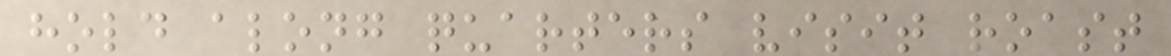hold along quarters visit roast
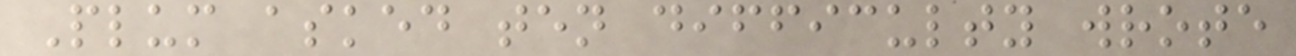Plum asked ten difficulty wrote
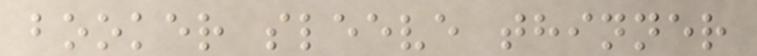booker sleeve thinner
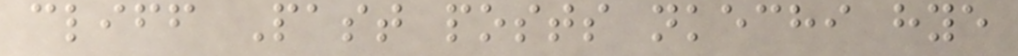cliff Past posts nkechi hye
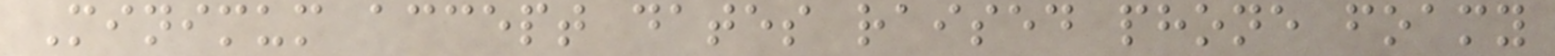Minimum accept dates raised phone foamy
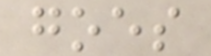goes
